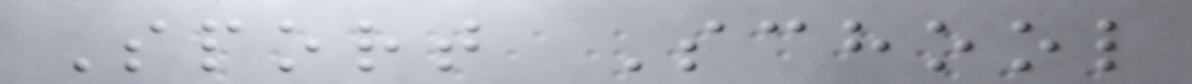Sport School
